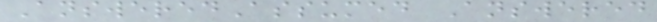AnsweredAssumed Answered
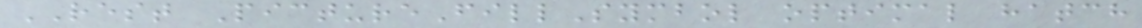REST PictureFillSymbol optimal hatch
